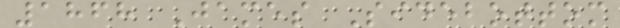1868 James Sidebottom
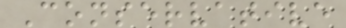Conservative
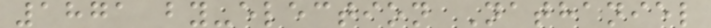1871 by-election Nathaniel
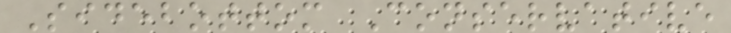Sidebottom Conservative
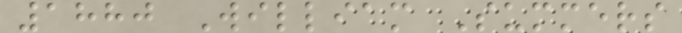1880 William Summers
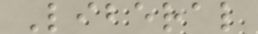Liberal
